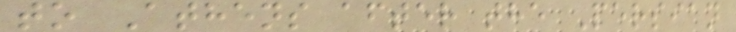to Athens after the Persian
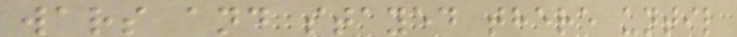wars and stayed there until
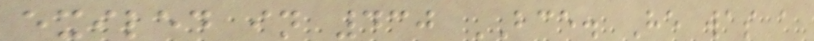exiled in 430 BCE. He was a
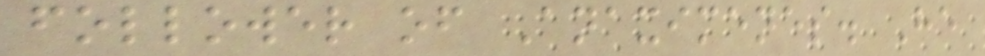follower of Anaximenes. He
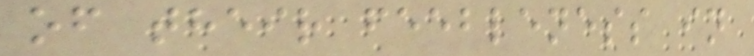of their feebleness in
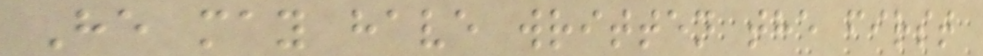He may have written the first
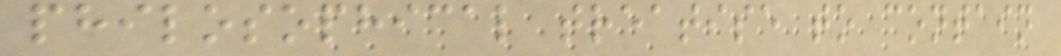philosophical treatise to contain
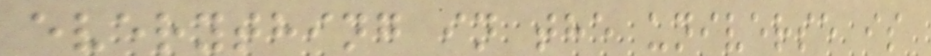everything in the universe is
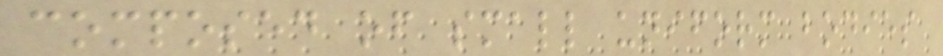composed of small uniform bodies
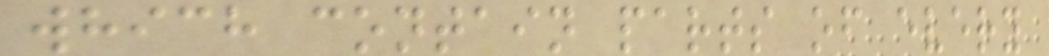which contain parts of every
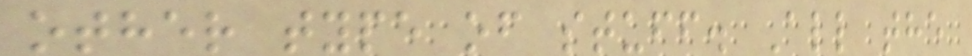other type of stuff. All the
